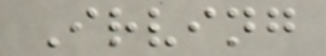Irving
